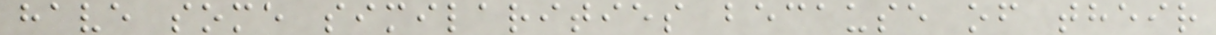have some similarities because of their
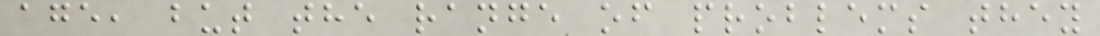age, but the range of problems they
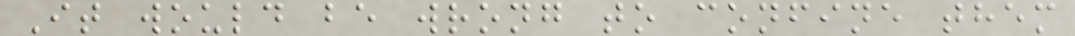It would be wrong to confine them
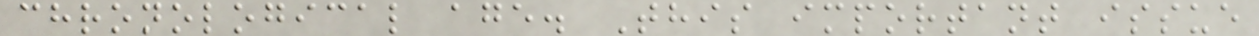chronological age. This important issue
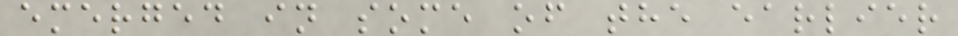emerged in some of the earlier
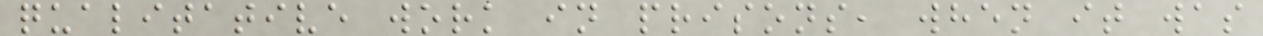qualitative work in prisons, when it was
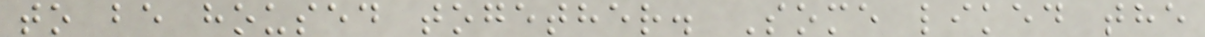to be housed together. Some liked the
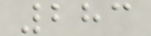283
